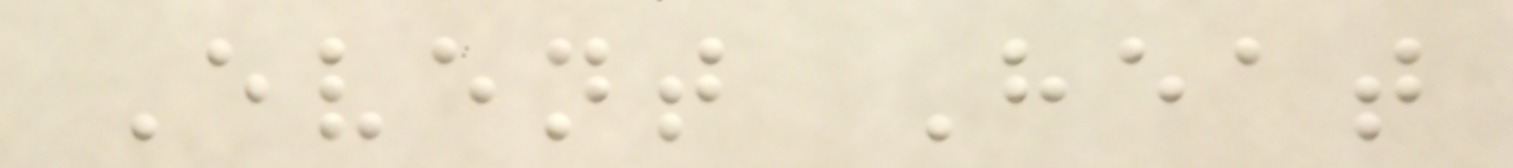Event Heat
